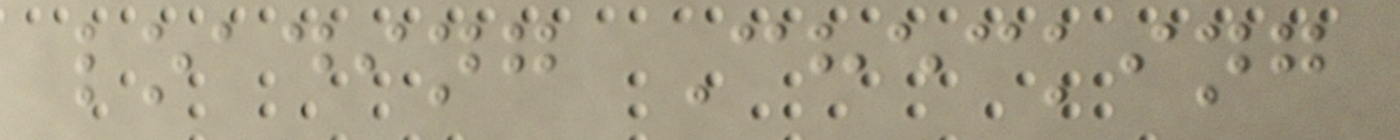loading Checking
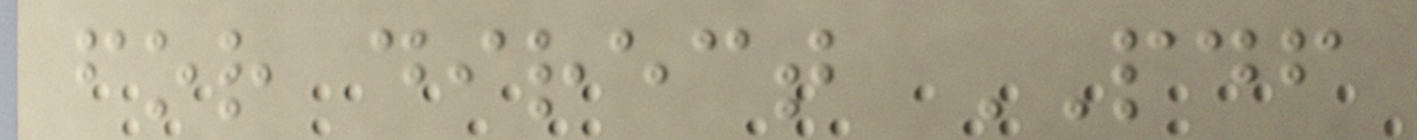for direct PDF
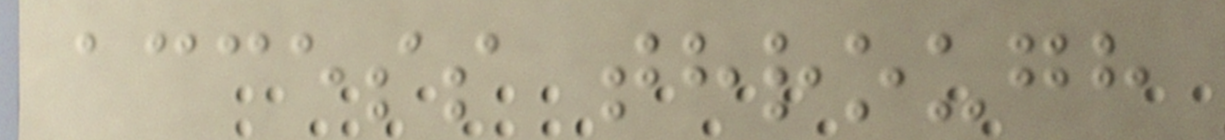access through
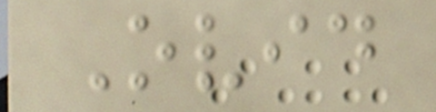Ovid
